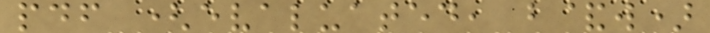pdf (evaluated, b&w)
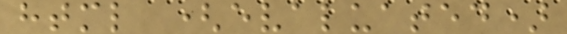html (evaluated)
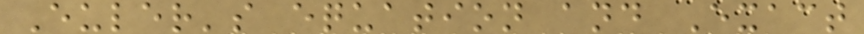Euler's equation and Exact
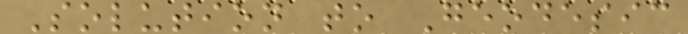Solution to Geodesic
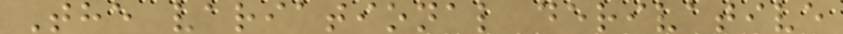The variational derivative
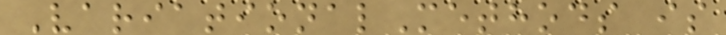VariationalMethods is
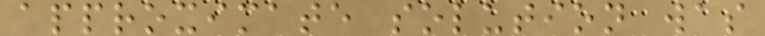approximate solution was
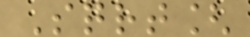Sqrt[
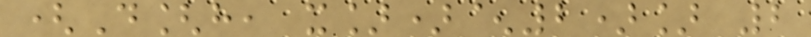(D[h, x])^2)] 2
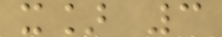x] 3
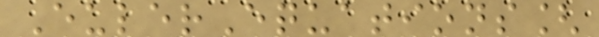EulerEquations[
